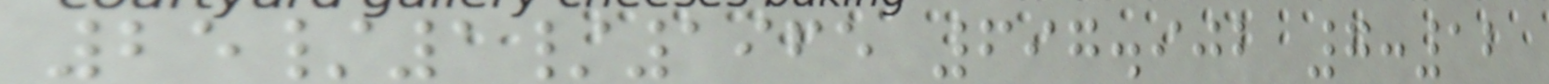25/1/1965 697.902 7:12
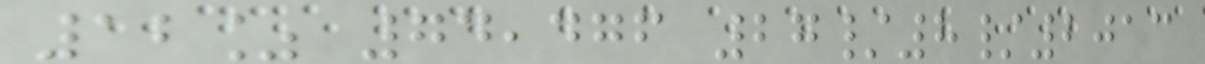12% 74,476 27/8/2013
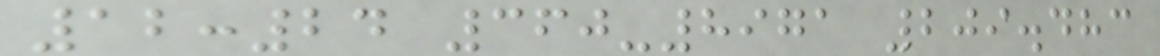12:24 360-8971 209.483
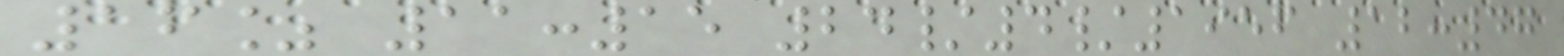16% 11:15 24/4/1956 12:47
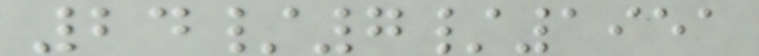24/7/1951
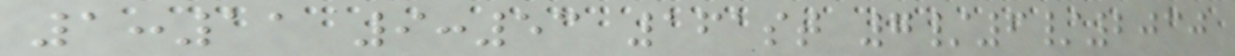1:11 9:53 161st 7/6/2030
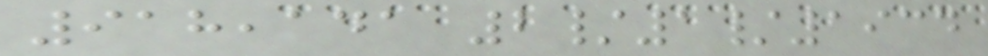918,141 2/1/1934
